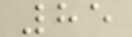85
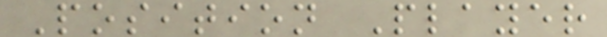Position Player
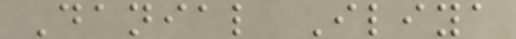Danial Iliya
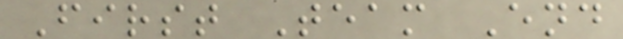First Team End
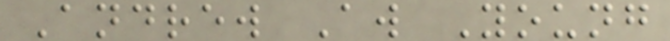Andrew Aw Young
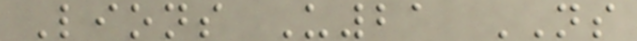Lions U21 NS
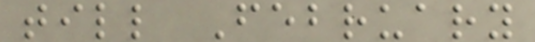till February
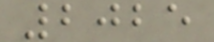2025
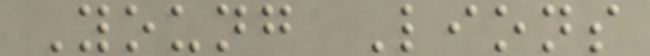Young Lions
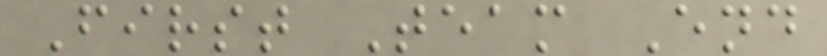First Team End
